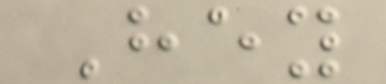Hey
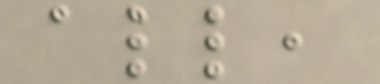all,
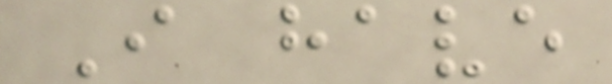I have
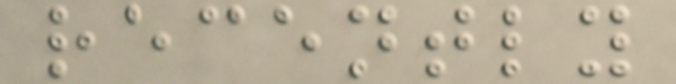recently
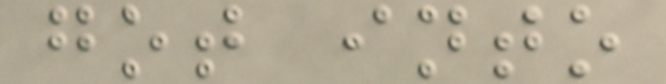got into
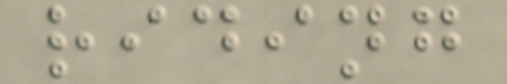riding
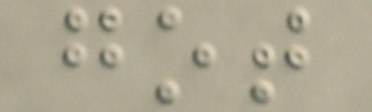got
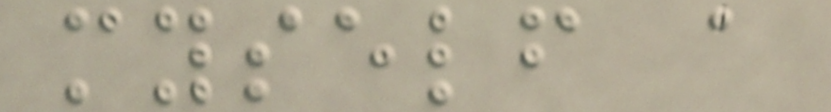myself a
